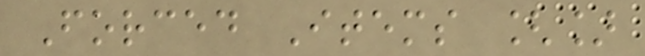Forced Items []
